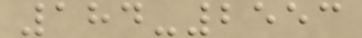184-2553
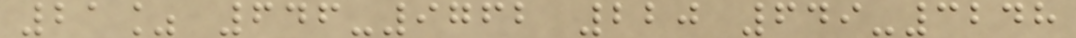21% 646-9762 220 649-3248
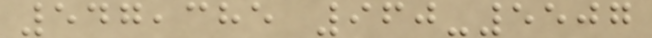547,385 960-5507
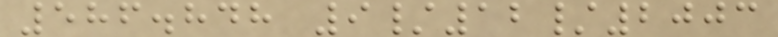586.848 9/12/2003
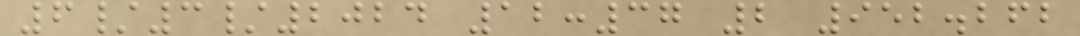6/3/2024 12:37 2 952.262
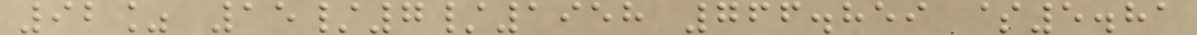92% 15/7/1958 766.859 $5.81
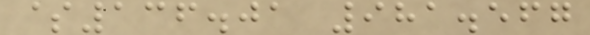$136.01 981.567
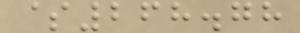$268.78
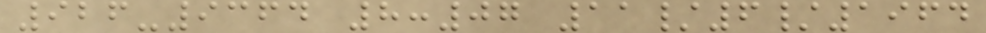926-9364 8:07 11/6/1964
